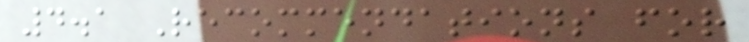4.1 Recommendations for
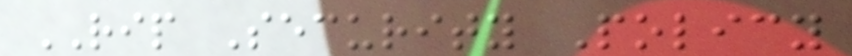RIP Security Policy
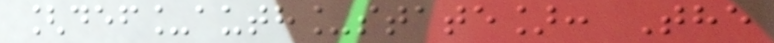[def_auth_state]: The
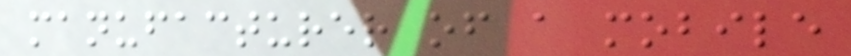manufacturer of a mobile
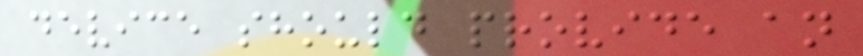device should provide an
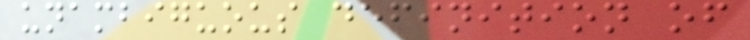unambiguous definition of
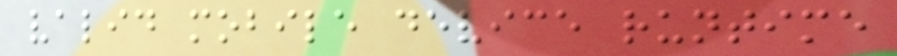valid mobile device runtime
